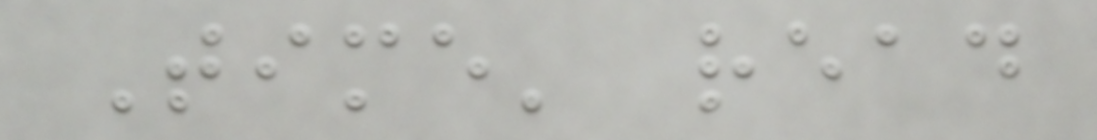Time' read
